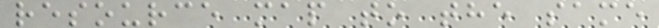resource map to the same
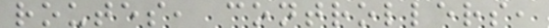routes, controllers,
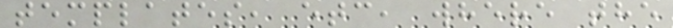templates, etc, where the
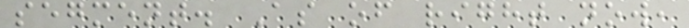segment. As of right now,
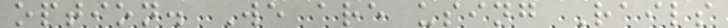option. We are using Rails
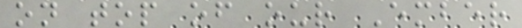on top of our Ember
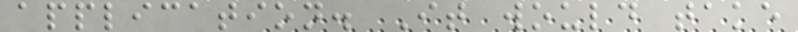application. It would take
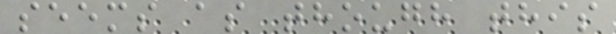seems as though this
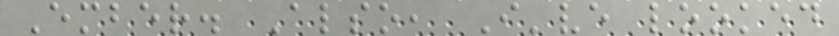Ember. Also, I've looked
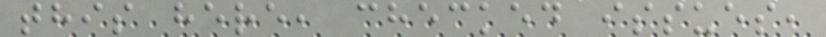this here, checked issues,
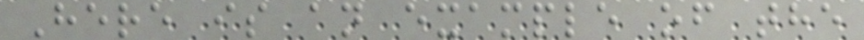Here is an example of the
